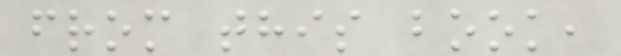from this book,
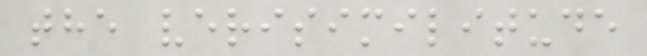the verisimilitude
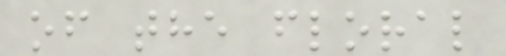of the floral
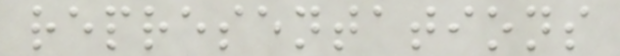representations
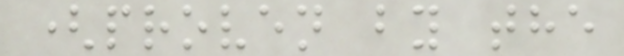(proven by the
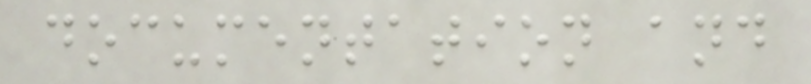documentation and
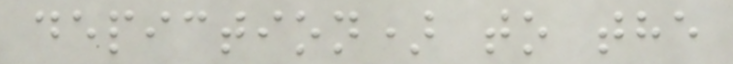depiction) to the
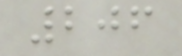206
